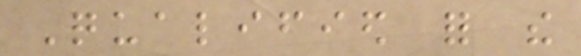Qualified for the
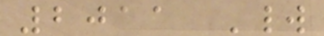2011 World
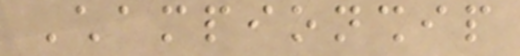Championship
